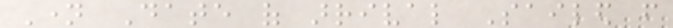Name Date of arrival Sailed from
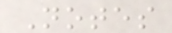Notes
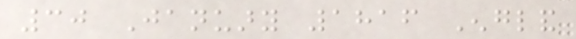30 January 1816 England
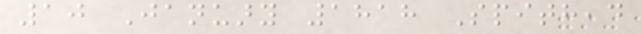10 January 1818 Spithead
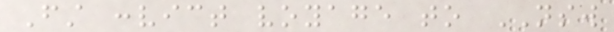First convict voyage to NSW
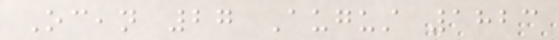Ocean 27 August 1823
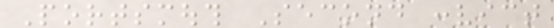Portsmouth Second convict
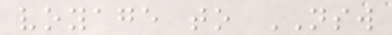voyage to NSW
